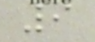9
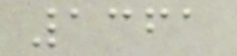1361
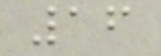16
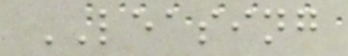LEASING
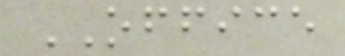OFFICE
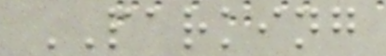PARKING
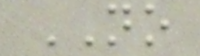NO
